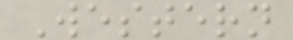Western
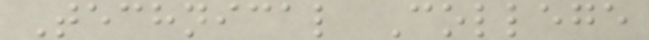Technical College
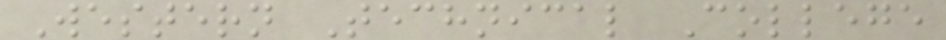Western Technical College
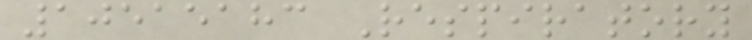10515183 Respiratory
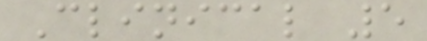Clinical 5
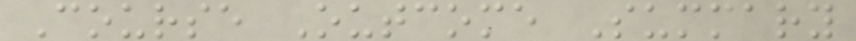Course Outcome Summary
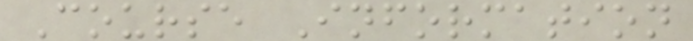Course Information
